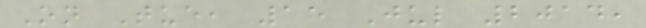On Tue, 15 Jul 2014,
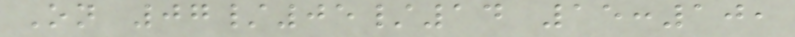On 07/05/14 15:10,
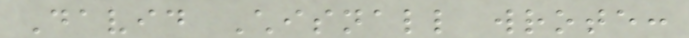David Chisnall wrote:
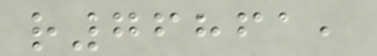r76861,
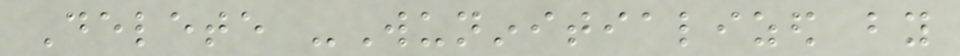Delete -Wuninitialized by
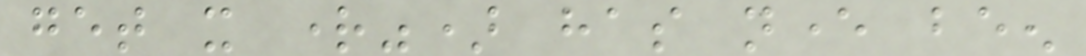get it right") has never been
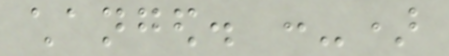changed. :-)
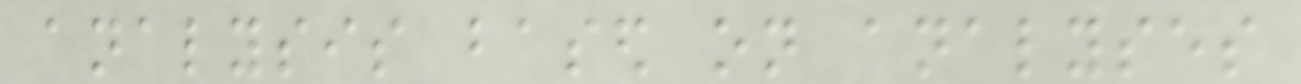analysis based on analyses
